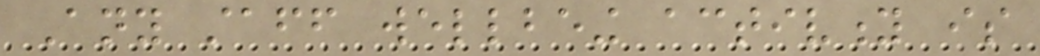Any staff wellbeing activity is
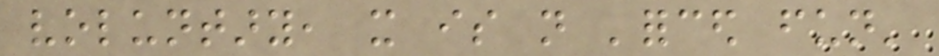voluntary, it is not 'forced fun'
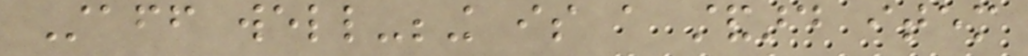Staff well-being is a standard item
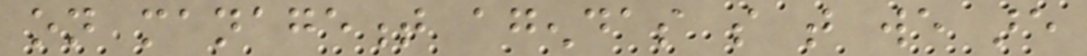on management agendas so that we are
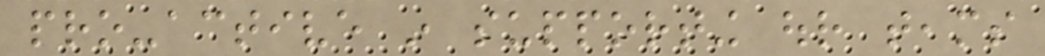pro-active in supporting our teams
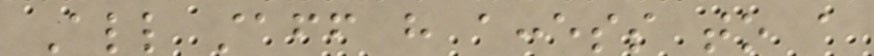All staff have access to a
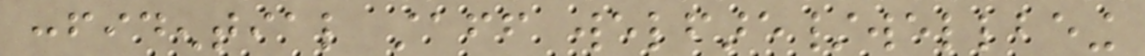confidential staff welfare/wellbeing
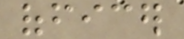officer
